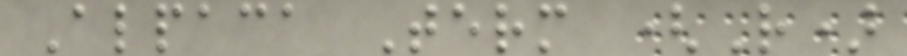Alpaca Term (R)
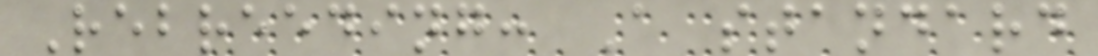Rebreeding: A standard
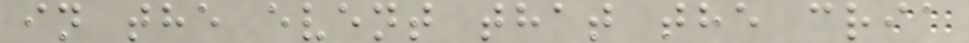in the event that the cria
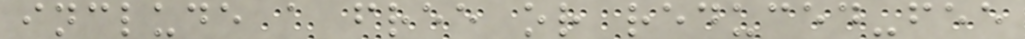include a free or reduced-fee
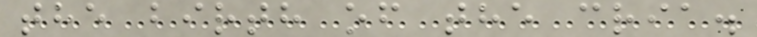the birth of the cria.
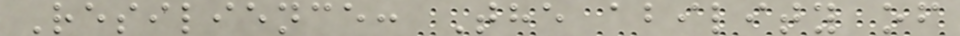Resilience: The ability of
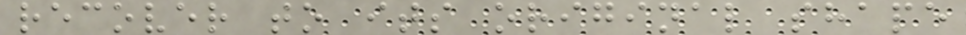recover to its original shape
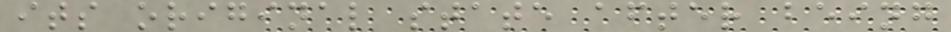its original state after being
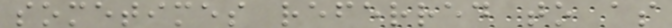sometimes referred to as
